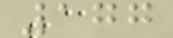177
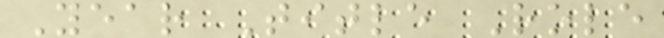Year Title Role
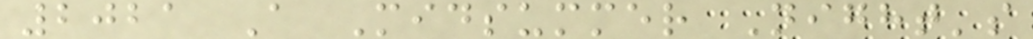2021 A Midsummer Night's
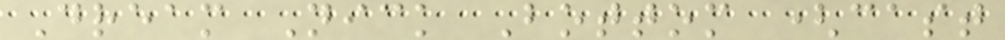Dream Nick Bottom (cast
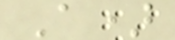A)
